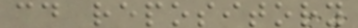cd repository
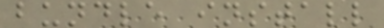bundle install
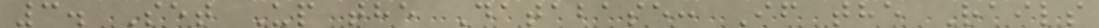3. Set Up the Database: If the Rails
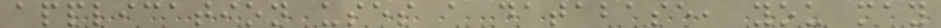application uses a database, you may
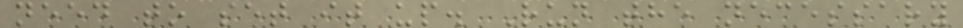need to set it up. Run the necessary
